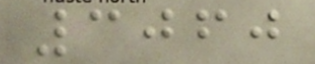3060
